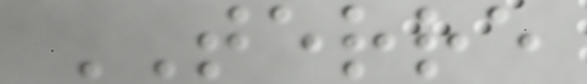TERRE
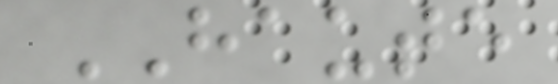HAUTE
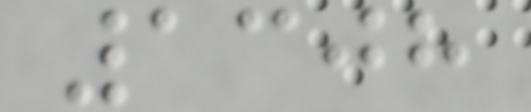1308
